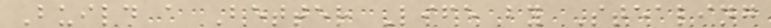Build a Better Life by Stealing
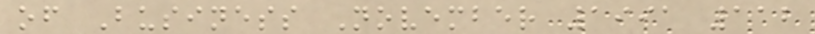of Business November 1991 112
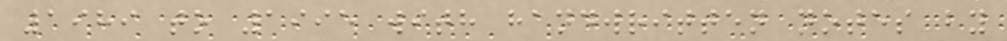1989 to 1995 with handwritten notes by
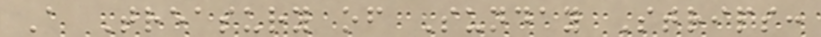A Treasury of Sunday Strips:
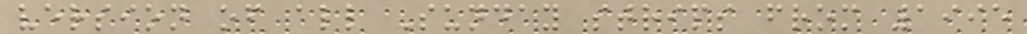version of all Sunday strips from 1995
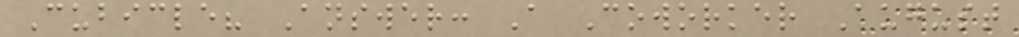Cubicle? Answer: A Coworker August
